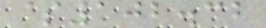$102.32
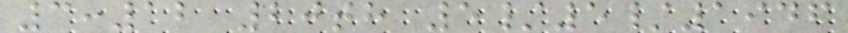3:12 20th 5/5/1946
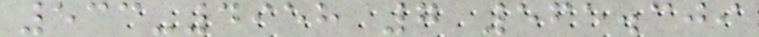533-4958 7 565.309
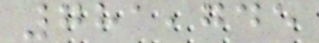781,745
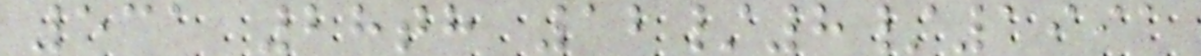531 28th 12/8/1991
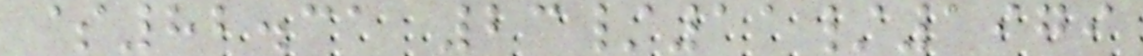$82.31 23/11/1979
